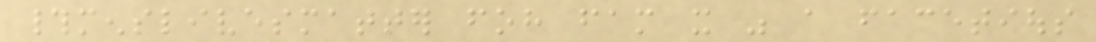#menslivesmatter foh fam it was a facetious
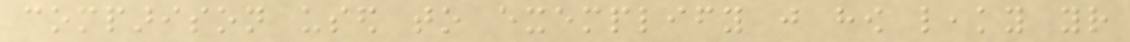comparison used to exemplify just how leaky your
